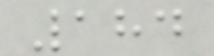184
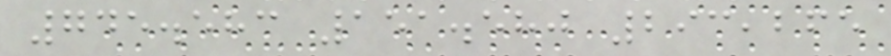745.583 151.580 293,265
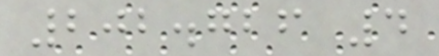202.726 4
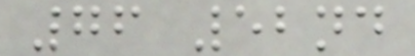76 52nd
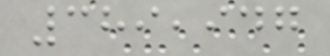389,947
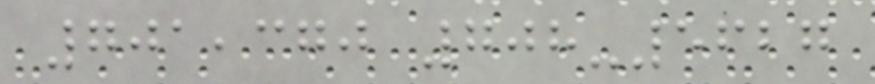701,370 708-5627
